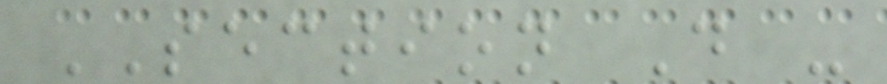SECTION D -
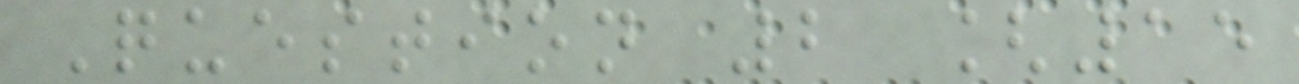Question 2 [15
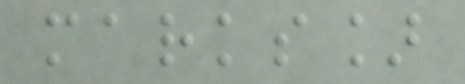marks]
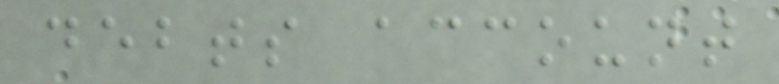debts account
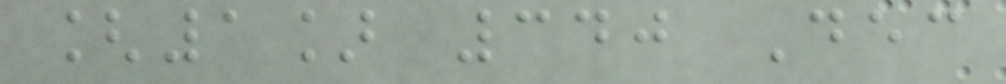[1] 340 Dec
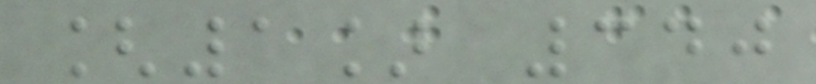[1] 340
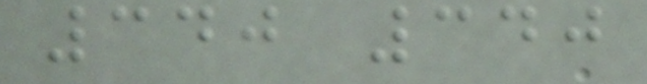340 340
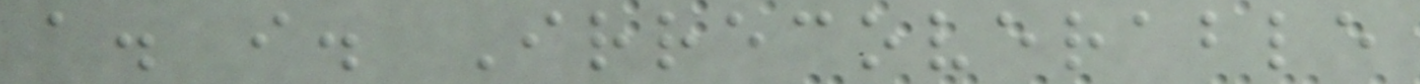a. i. Irrecoverable
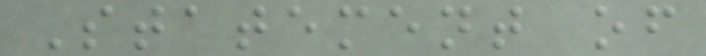Statement of
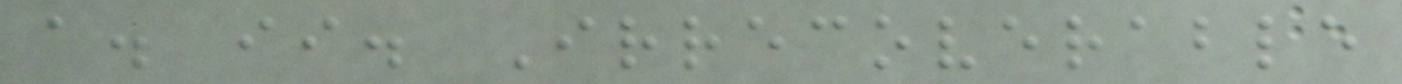a. ii. Irrecoverable
